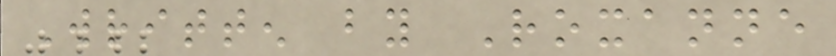Written by Roxanne
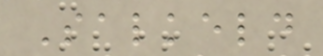Salkeld
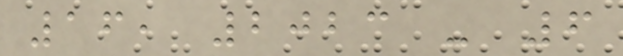16, 2023 - 6
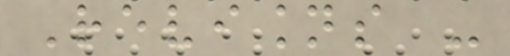Revisions -
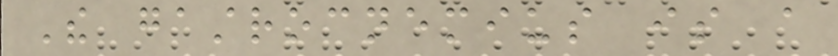The gastrocnemius is a
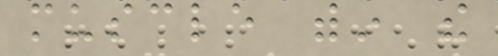muscle within the
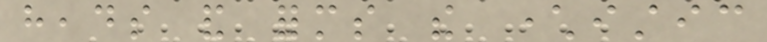heads and forms the characteristic
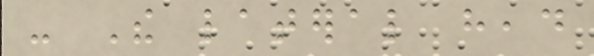- The lateral head
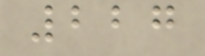227
